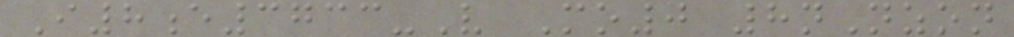I8e3733-V Mo0 8nNzon
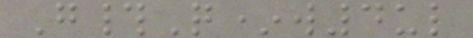G#Q*w4ul
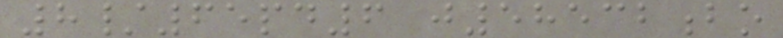8/65pd6 j58532bo
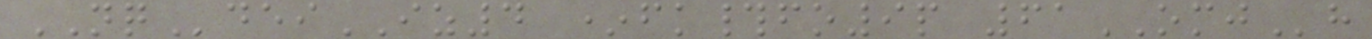NQdeiIZ4 *fk#fo9p 61OMJh
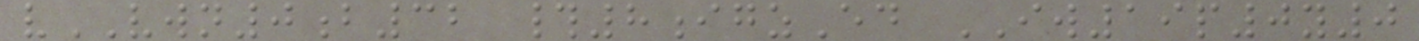vVWN0b32 #8igzEd IW19p0y0
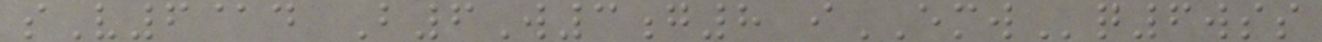sV6@d B6W3g8 iEMWq6wss
